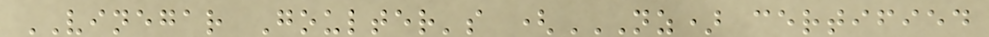VINEGAR Goulter's (NZ) CERTIFIED
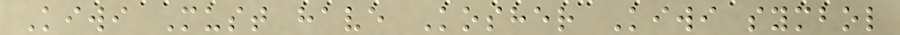Kiwi Must have Kosher Kiwi symbol
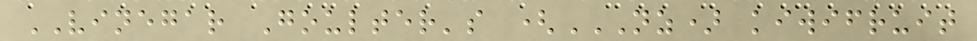VINEGAR Goulter's (NZ) KIWIFRUIT
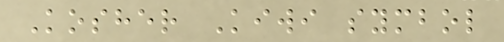Kosher Kiwi symbol
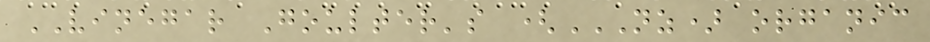VINEGAR Goulter's (NZ) ORGANIC
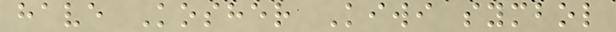have Kosher Kiwi symbol
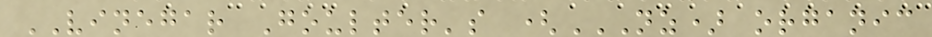VINEGAR Goulter's (NZ) ORGANIC
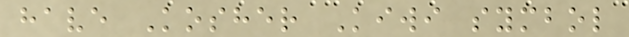have Kosher Kiwi symbol
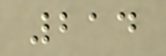214
